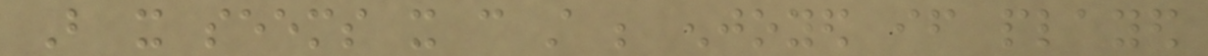But it seems it can still be enjoyed if played
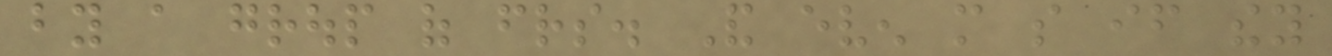by a group of friends. And even more so if they
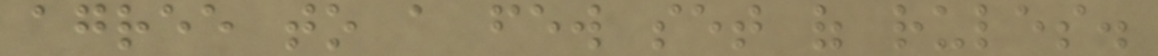agree to a few set of rules.
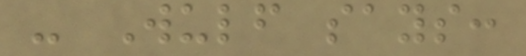- Wulf says:
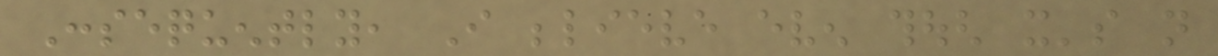Consequently, I believe even though it's not
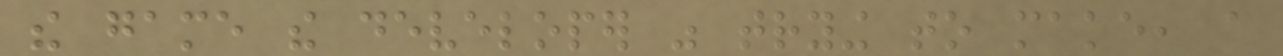the game the developer was trying to make, a
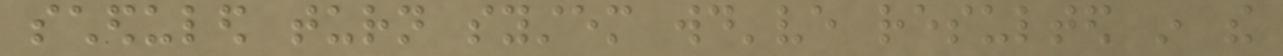scheduled turn system would've resulted in the
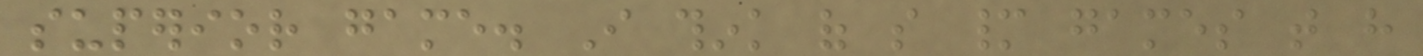superior game. I think of so many games that have
